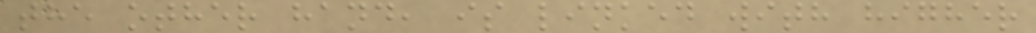the other hand, is linked with higher
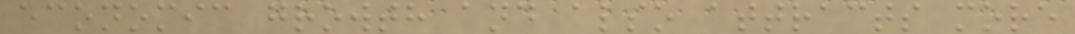economic growth and also attracts more
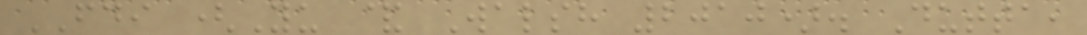FDI (Yu & Walsh 2010). Dutta,
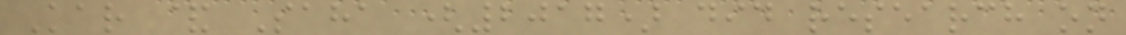Kar & Saha (2017) did research on
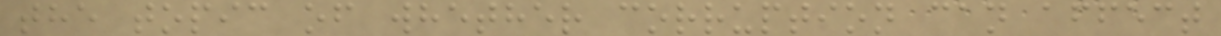the topic of whether corruption can affect
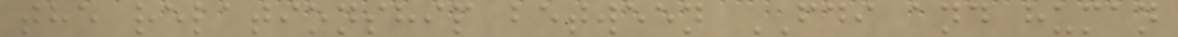the relationship between FDI and human
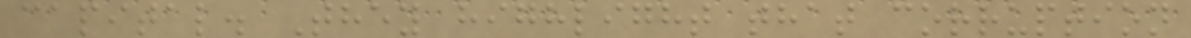capital. They highlight that corruption
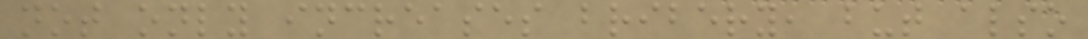not only increases bribery, but also
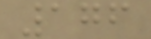176
